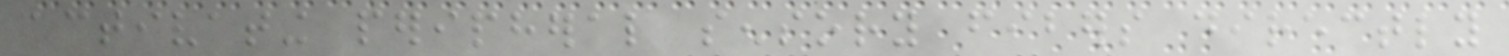activating peripheral sensory fibers directly
